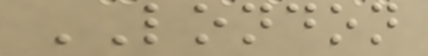LONDON
